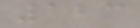123
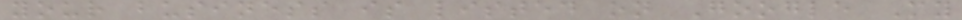your business is listed on Google My
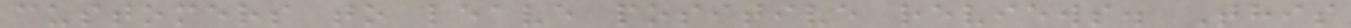customers to leave positive reviews. This
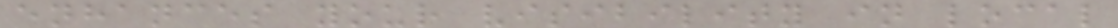enhances your visibility in local
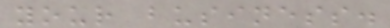your business.
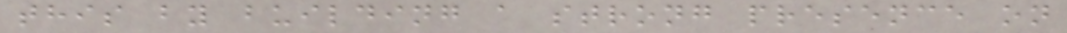this by building a strong presence on
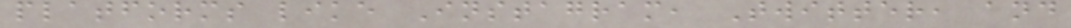platforms like Instagram, Twitter, and
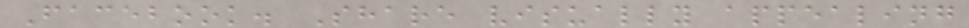Facebook. Share visually appealing
